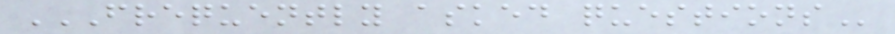FREQUENTLY ASKED QUESTIONS
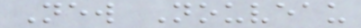New Nouveau
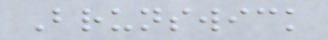Brunswick
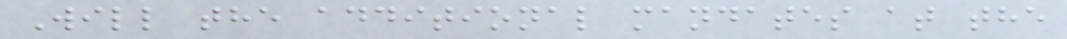Will the additional mandates at the
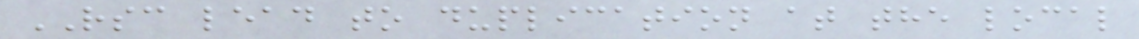RSC lead to duplication at the local
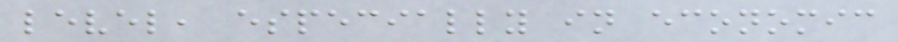level, especially in economic
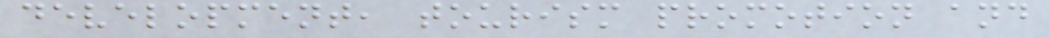development, tourism promotion and
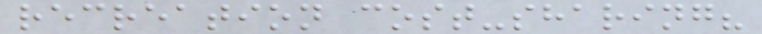recreation cost-sharing?
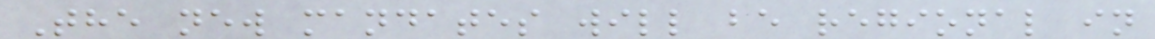The new mandates will be regional in
